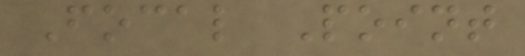Focal Point
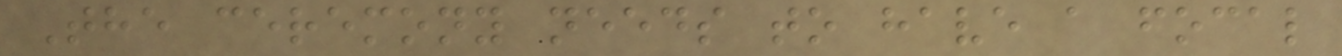The ceremony needs to have a focal
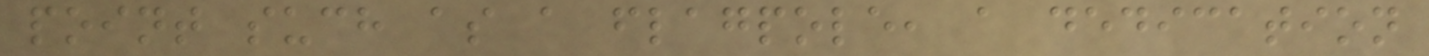point such as a flagpole, a dedication
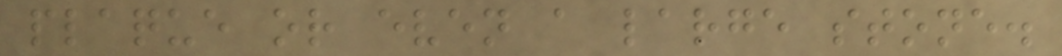plaque or even a large stone.
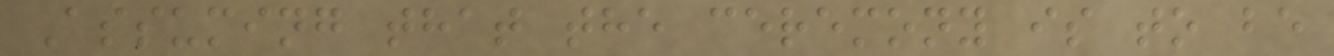Assuming that the ceremony is to be
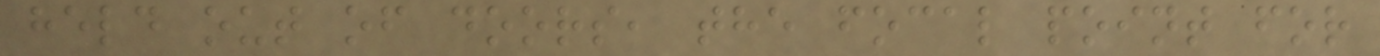held out of doors, the focal point for
